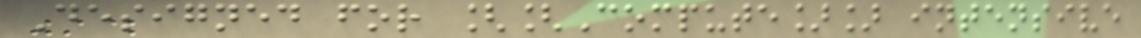Designed for [[Compute]] intensive
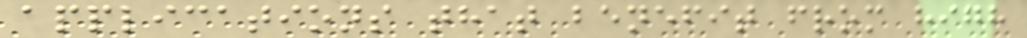applications that benefit from high
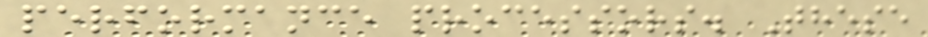performance processors. These
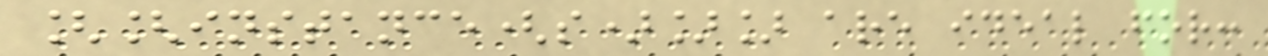[[instance(s)]] are ideal for:
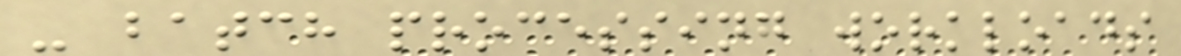- batch processing workloads
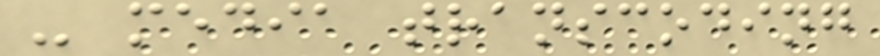- media transcoding
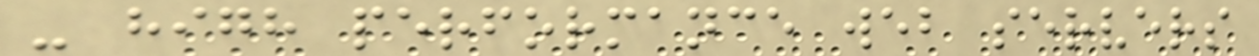- high performance web servers
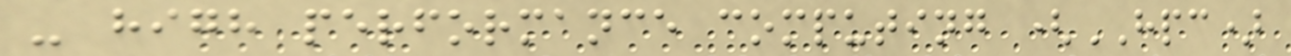- high performance computing (HPC)
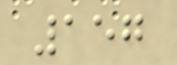157
